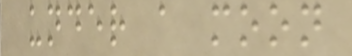under a moon
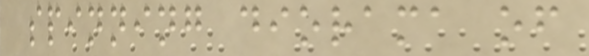spinning diorama of
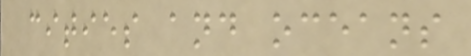cities and oceans
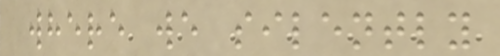where we silently
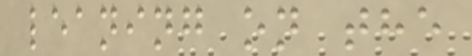leaning on the
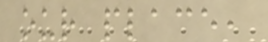our place,
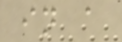in a
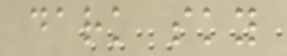dark sky
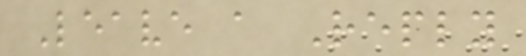Leave a Reply
